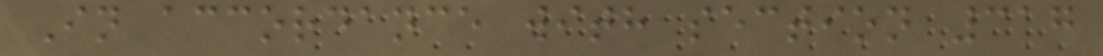In accordance with section 317
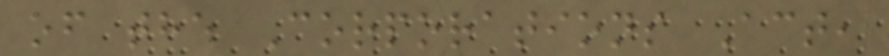of the Corporations Act,
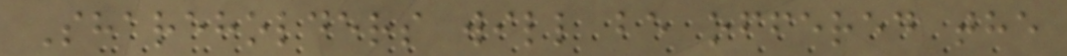Shareholders will be offered the
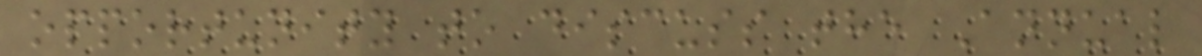opportunity to discuss the Annual
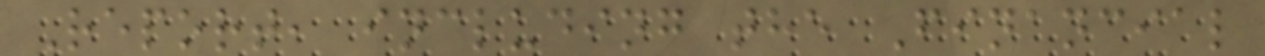Report, including the Financial
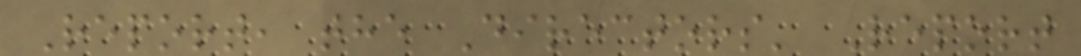Report, the Directors' Report
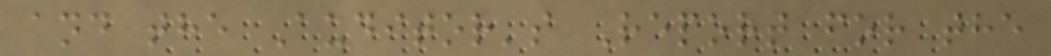and the Auditor's Report for the
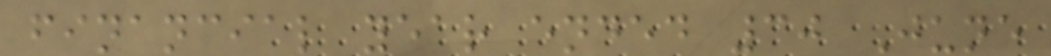financial year ended 30 June
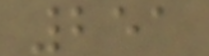251
